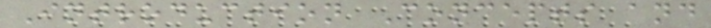Introduction Concepts and
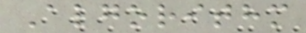Algorithm
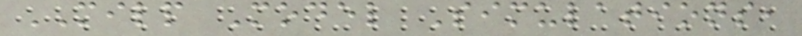MILP Model Simulations,
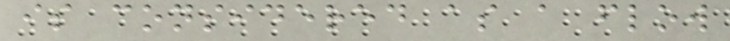is considered as a flow
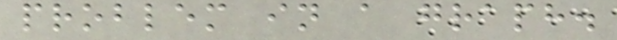problem in a graph.
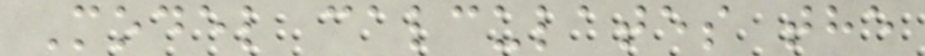Model calculates the
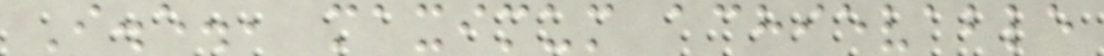I.e., maximum achievable
